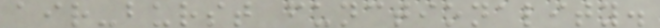air-burst functionality.
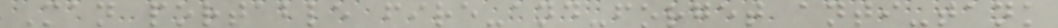Man portable fire-and-forget anti-tank
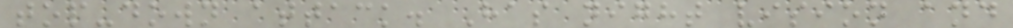top-down attack. Has night vision and
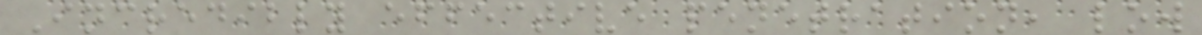Incredibly effective penetration, low
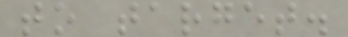to target.
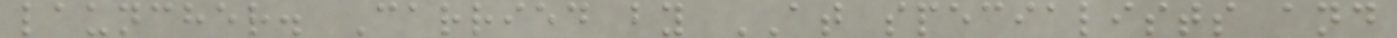launcher. Carried by AT specialists and
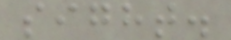sight.
